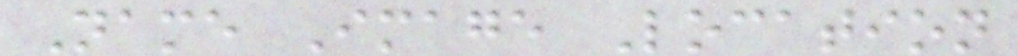Name Image Location
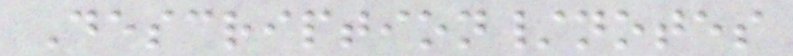Description/notes
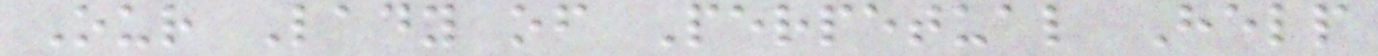Our Lady of Perpetual Help
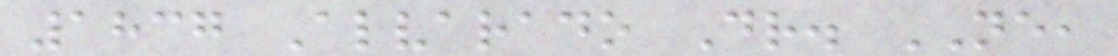1837 Alvarado Dr. NE,
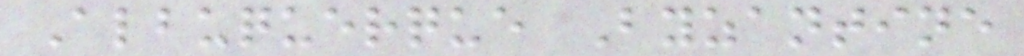Albuquerque Byzantine
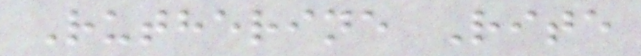Rutherine Rite
